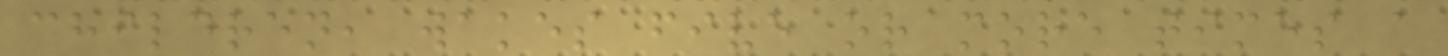children, wakes five or more times a
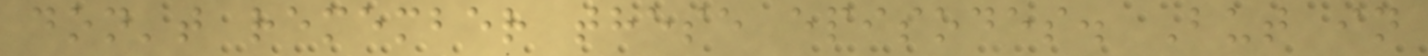don't remember these episodes. But in
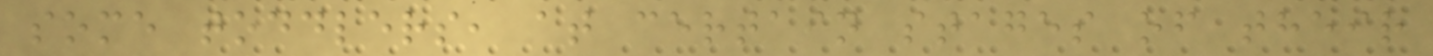some toddlers, at certain stages of their
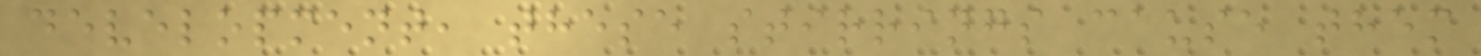development, these stirrings cause them
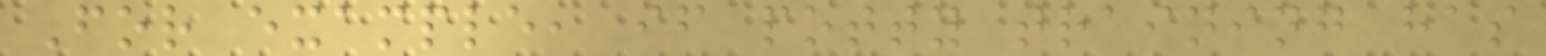For example, if potty training has
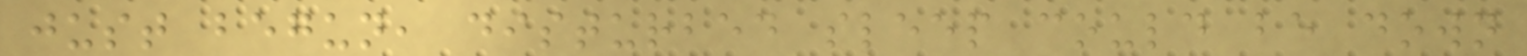just begun, disturbed sleep could be down
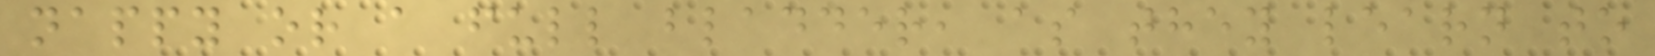nappy or a full bladder, as they learn to
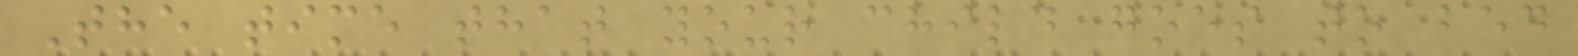The time that your child goes to bed
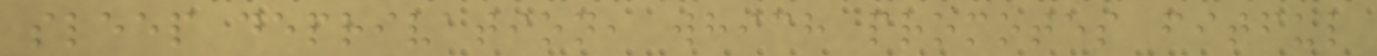sleep deprivation, which promotes fitful
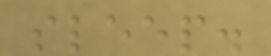sleep.
